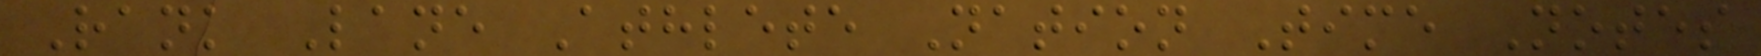Rank Lane Athlete Nation Time Notes
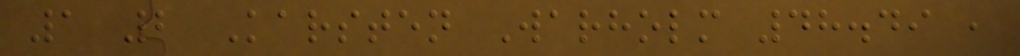1 2 Karsten Warholm 48.49 ,
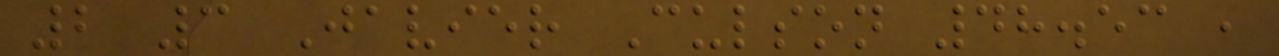2 3 Javier Culson 48.53 ,
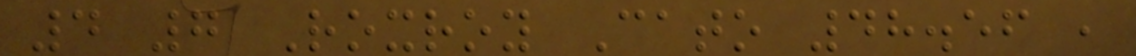4 7 Roxroy Cato 48.56 ,
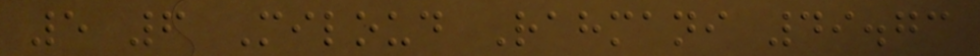5 6 Miloud Rahmani 49.73
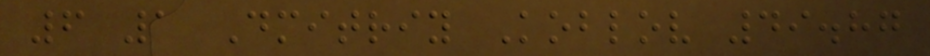6 1 Dmitriy Koblov 49.87
